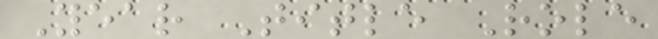Year Title Role
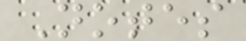Notes
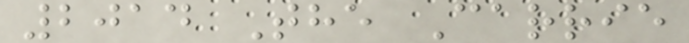2014 The Carrie
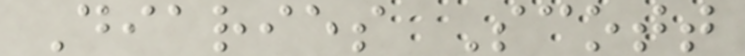Diaries Scott
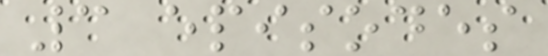3 episodes
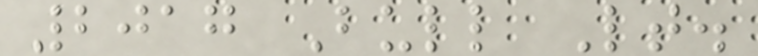2017 Bull Lt.
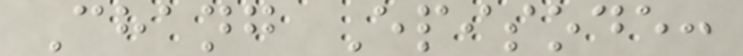Chang Episode:
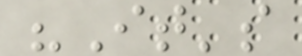"It's
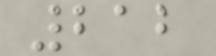212
